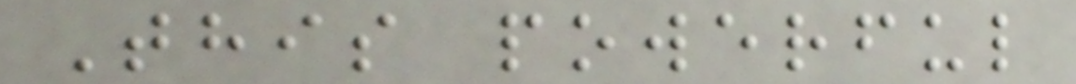This powerful
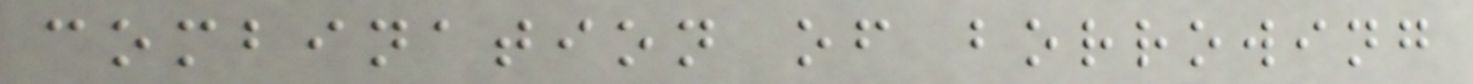combination of borrowing
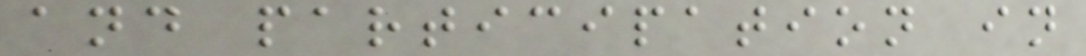and participation in
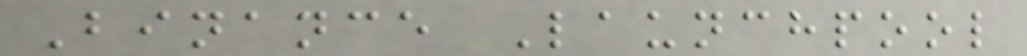Binance Launchpool
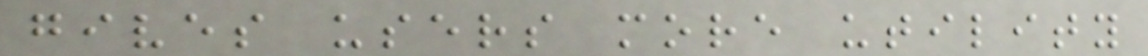gives users more utility
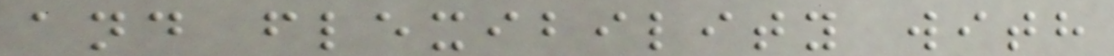and flexibility with
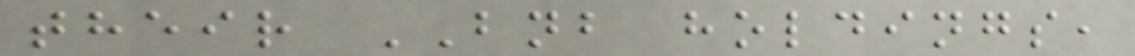their BNB holdings,
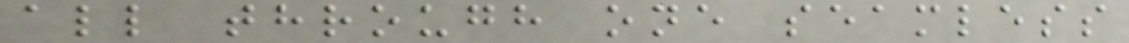all through one seamless
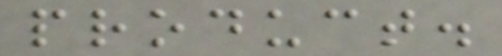product.
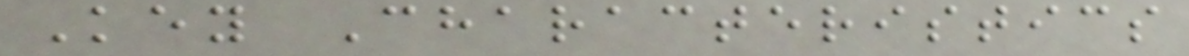Key Characteristics
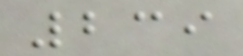239
